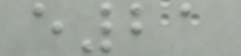e21
